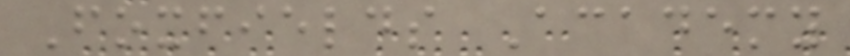Foxfields Academy
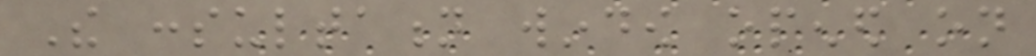The consultation window opened on
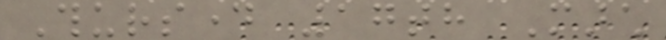Thursday 17th March
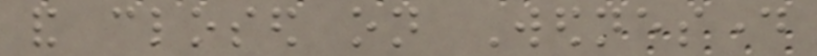and closed on Wednesday
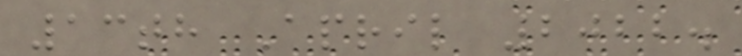13th April 2022.
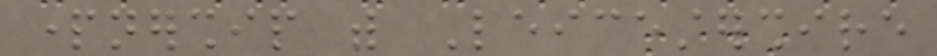partnership with Leicestershire
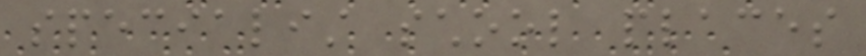specialist school places
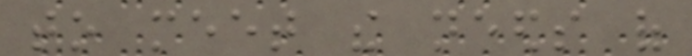to meet the needs of
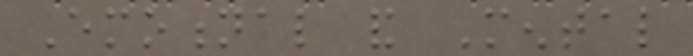Emotional and Mental
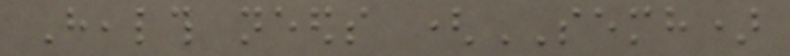Health needs (SEMH)
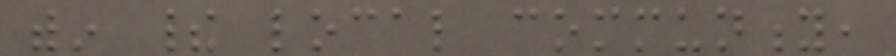within their local community,
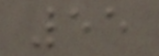55
